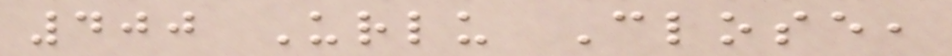400 Urlu Close,
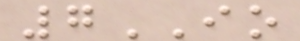7IO
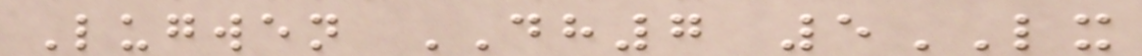Lugwen DH7 5LX
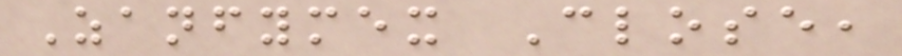Zanfymex Close,
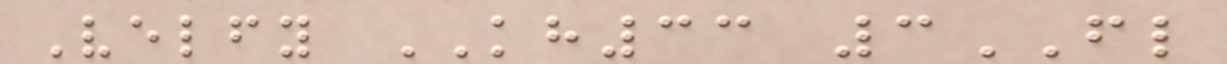Velfy KH33 3FL
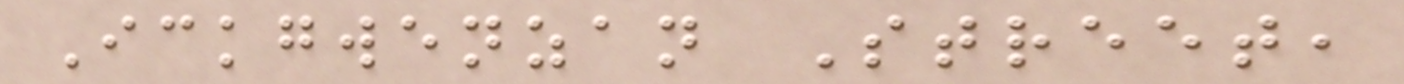Ickgwenzan Street,
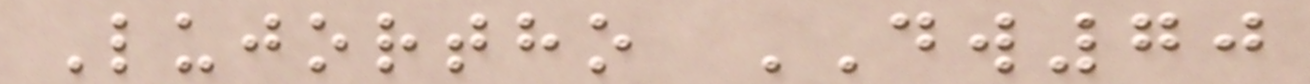Lujortho DW70
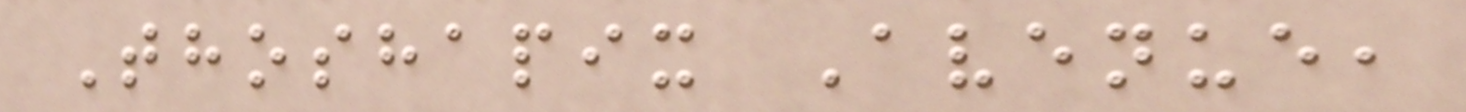Thoshapix Avenue,
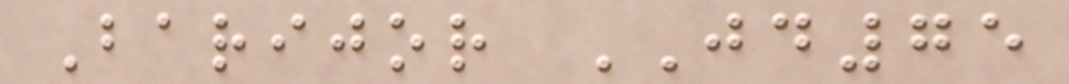Barijor JD75
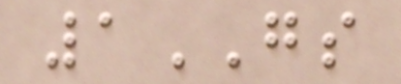1GS
